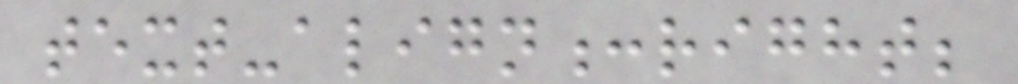text-align:right;
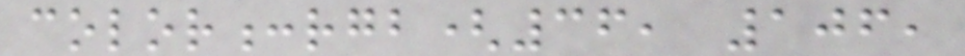color:rgb(36, 106,
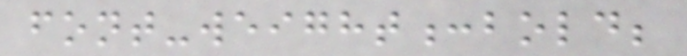font-weight:bold;
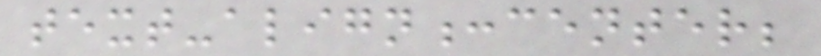text-align:center;
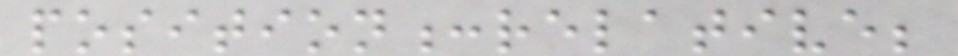position:relative;
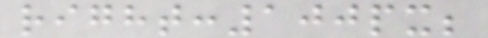right:100px;
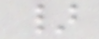}
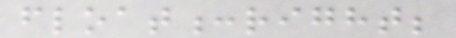float:right;
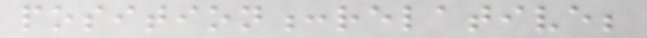position:relative;
